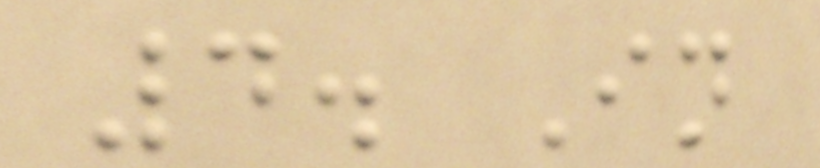4. In
